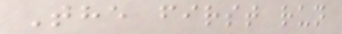The first run
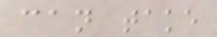can take
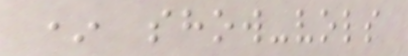* show-vols
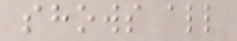shows all
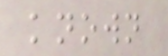known
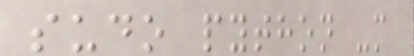sudo python -m
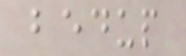bedup
